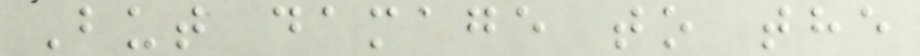But damage to the
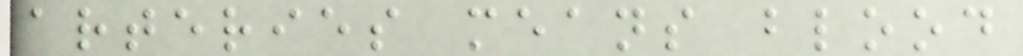arteries means blood
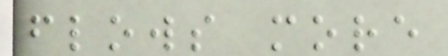flows more
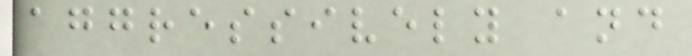aggressively and
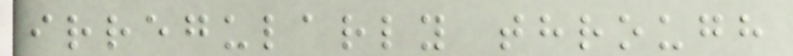irregularly through
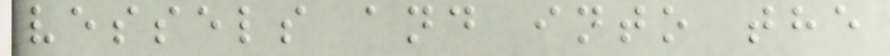vessels and into the
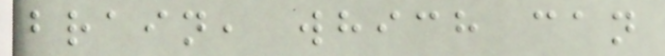brain, which can
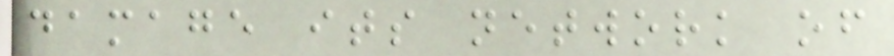damage its network of
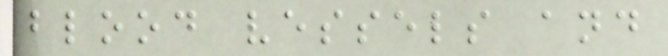blood vessels and
